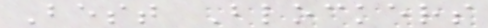Best Blockers
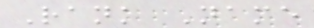Rank Name
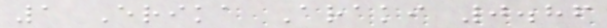1 Erika Araki 0.86
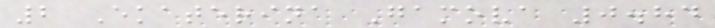2 Ekaterina Gamova 0.84
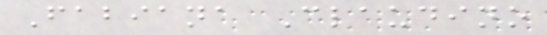Fabiana Claudino
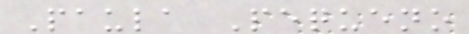Paula Pequeno
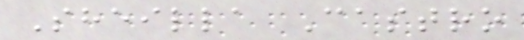Sheilla Castro
